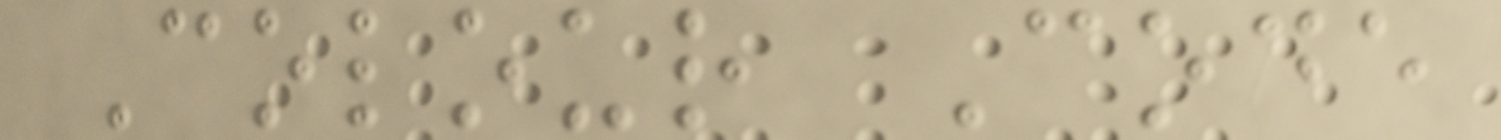Colour Code
